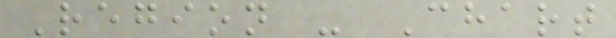Region - Chart
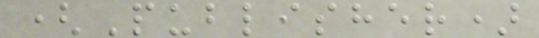(Publisher)
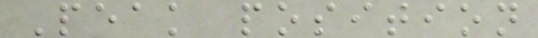Peak position
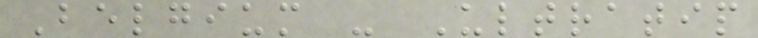Belgium - Ultratip
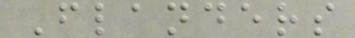Flanders
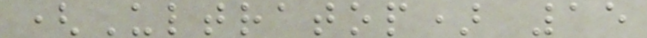(Ultratop) 15
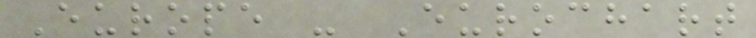Europe - Eurochart
